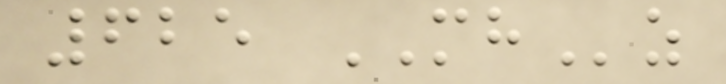625 MHz
